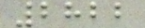2822
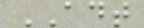ADT
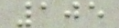105
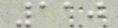110
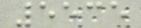5535
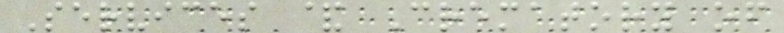Services & Crematory of
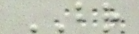BR
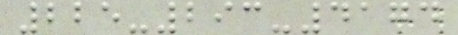225-293-4174
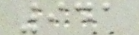941
